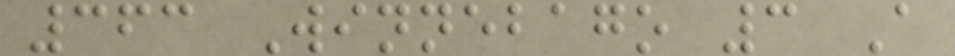363 Winnebago 3 A
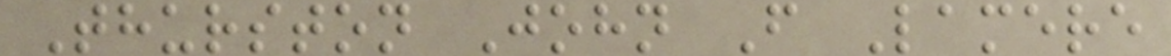Thurston John F Lamere
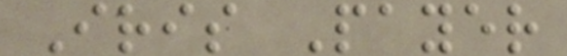Iris Payer
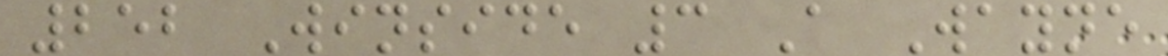252 Winside 3 A Wayne
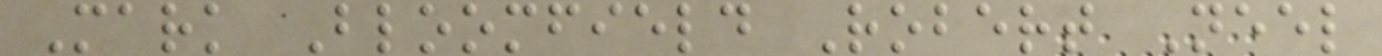Mark Bloomfield Robert Neel
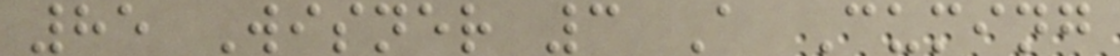85 Wisner 3 A Cuming
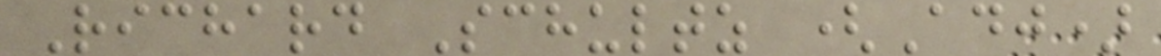Richard Schultz (Adj)
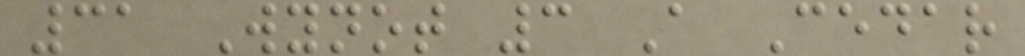31 Wynot 3 A Cedar
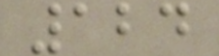124
